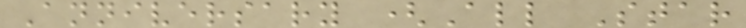Anniversary (All Star
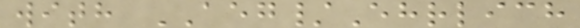with AEG/Ehrlich
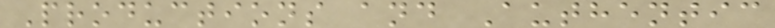Productions and Authentic
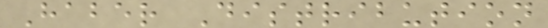Haber Distribution
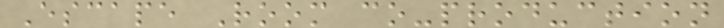Escape Room co-production
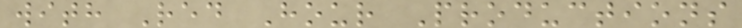with Red Hour Productions
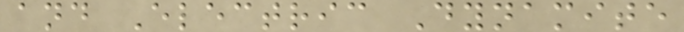and Electric Dynamite
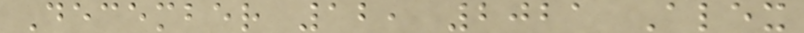December 12, 2021 Alex
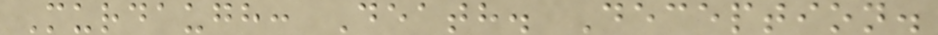Murdaugh: Death. Deception.
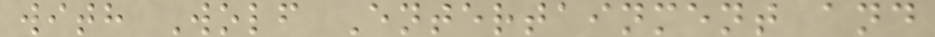with Wolf Entertainment and
